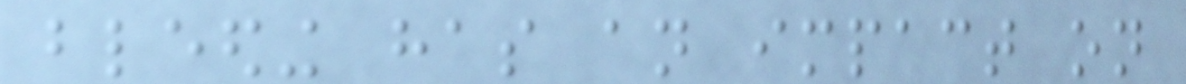bleeding has an impact on
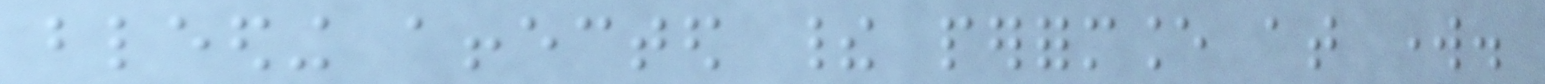bleeding affected their performance at work.
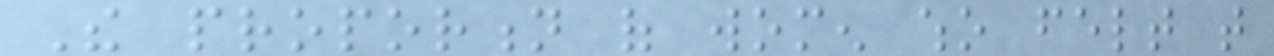The proportion of women who felt that
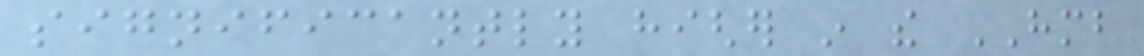significantly higher in the HMB
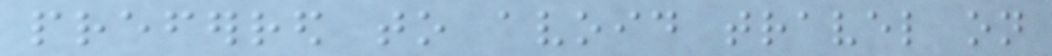preferred to avoid travel on
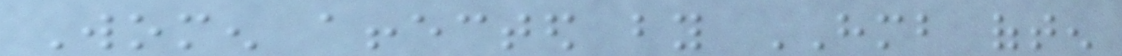Women affected by HMB often
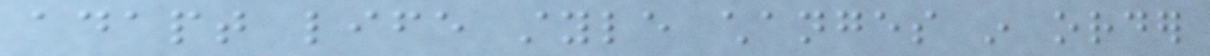adapt life style changes in order
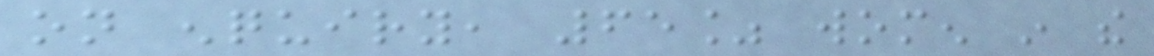on enquiry, 65% women in the
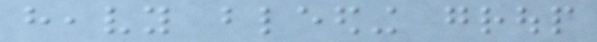heavy bleeding group
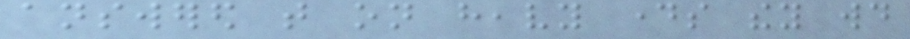answered that on heavy days they would
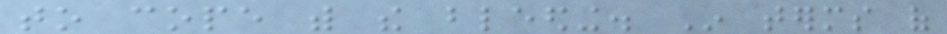to cope with the bleeding. In terms of
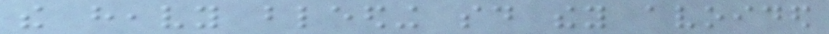the heavy bleeding said they avoided
